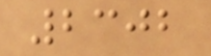2302
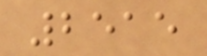2515
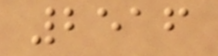2516
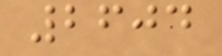2604
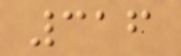316
